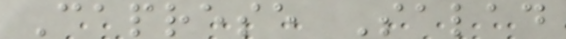Caprese Salad
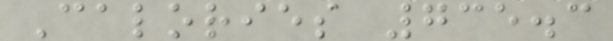Calories 735.3
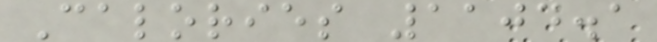Calories 1104.1
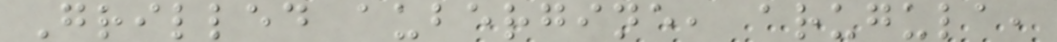Grilled aubergine, arugula,
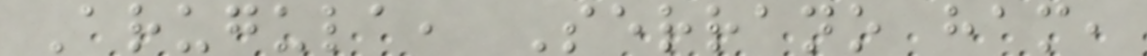Arugula, Serrano ham,
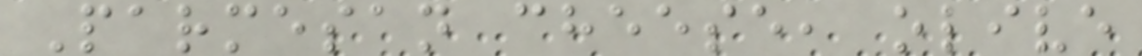Parmesan cheese, olive
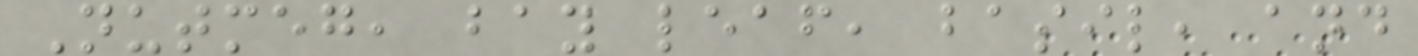Nutmeg, bay leaf, basil, and
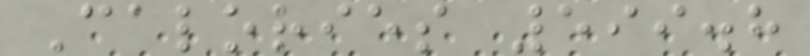Calories 599.8
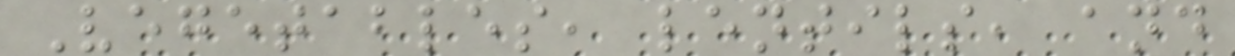Vegetables, lentils, and
